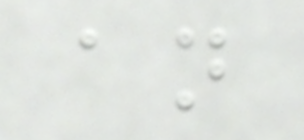an
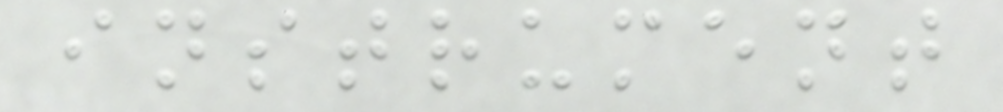instrument
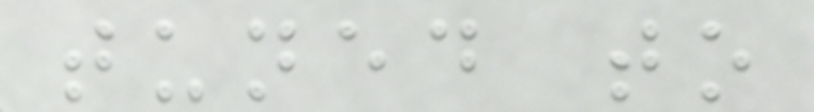tuned to
